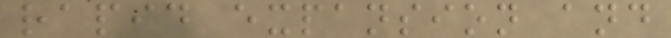rapid expansion and
